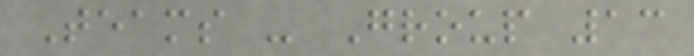Teams - Group 13
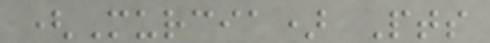(Murcia) Pts
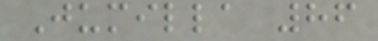Jumilla 86
